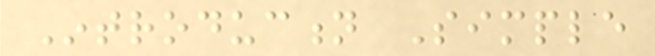Introduction Simple
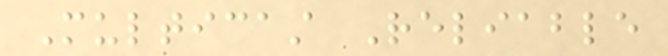Multicast Reliable
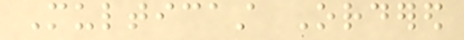Multicast Ordered
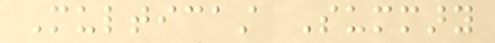Multicast Summary
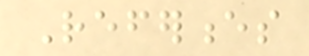References
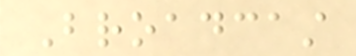Broadcast
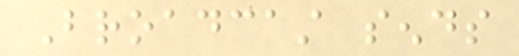Broadcast sends
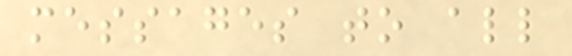messages to all
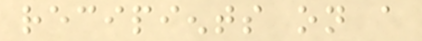recipients on a
